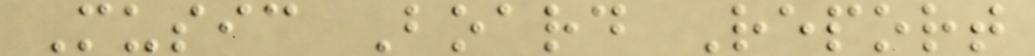Music Board Report
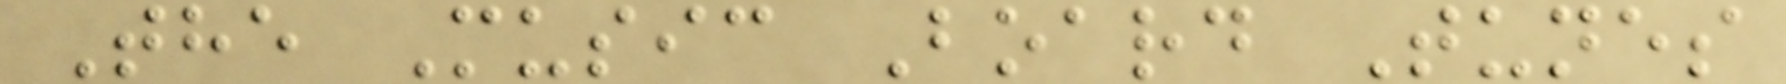The Music Board Tunes
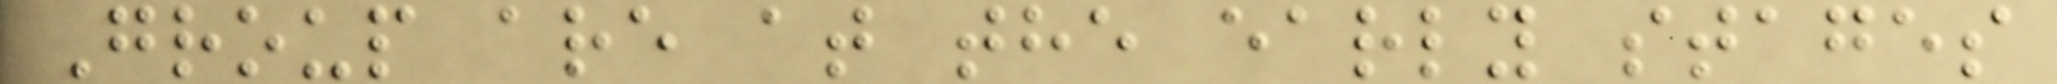Group are at the early stages
